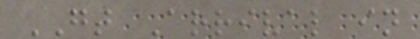GT Arrival in
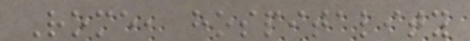Rome, hospitality
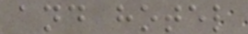and hotel
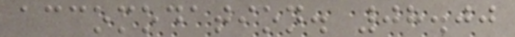accomodation. 08.00
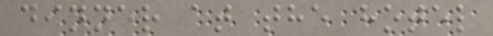dinner at the hotel
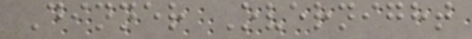Dinner Overnight
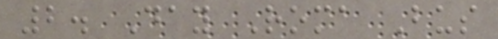2. Day Roma Bus
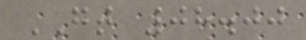GT 08.00
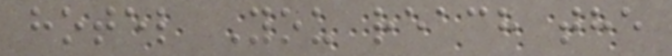hotel You reach the
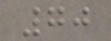70
